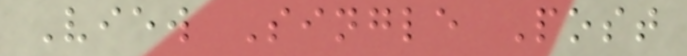View Single Post
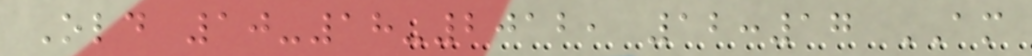Old 10-18-2012, 12:17 AM
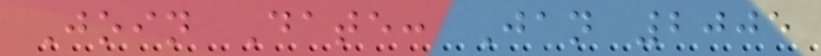Join Date: Jan 2005
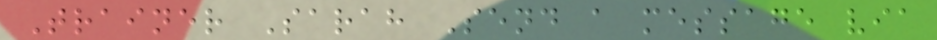Trainer Sarah Send a message via
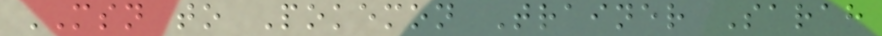MSN to Pokemon Trainer Sarah
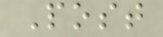Post
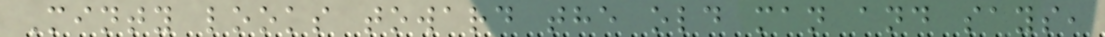Minty looks toward the old man and says,
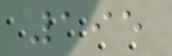195
